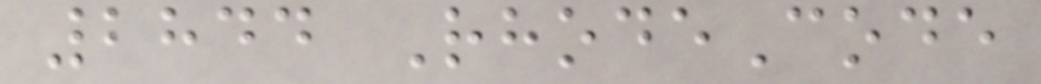2844 RhodeCode
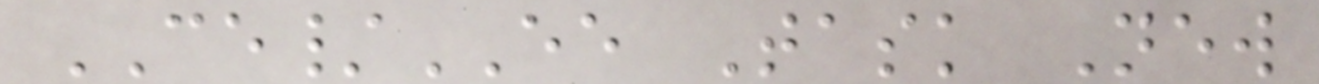CE/EE Task New
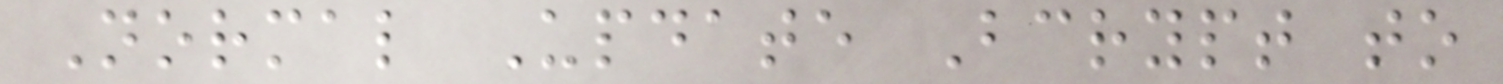Normal Update Bcrypt to
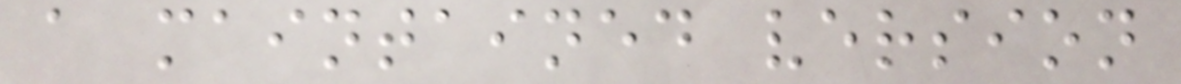a maintained version
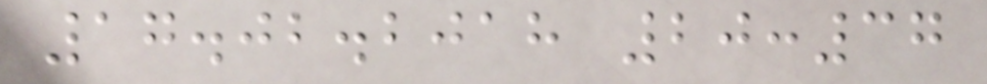17.02.2018 20:37
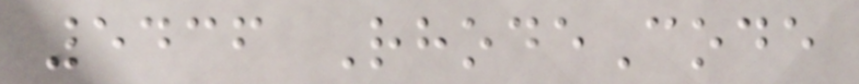5436 RhodeCode
